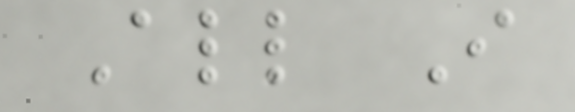All I
